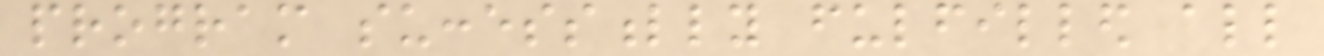program successfully fulfilled all
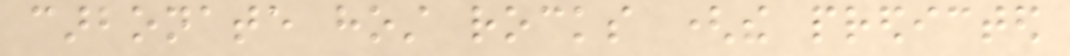carbonate host rocks (the predicted
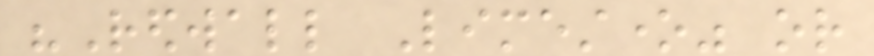"Redwall Limestone" or
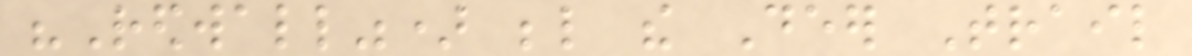"Redwall") below the Deer Trail
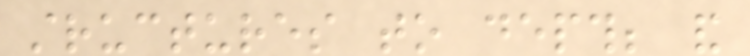structures to depth; and
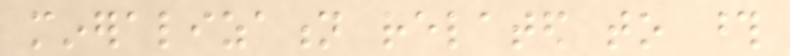mineralization related to those
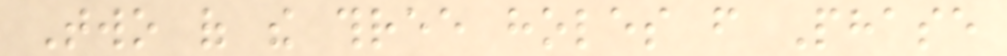Two of the three holes from Phase
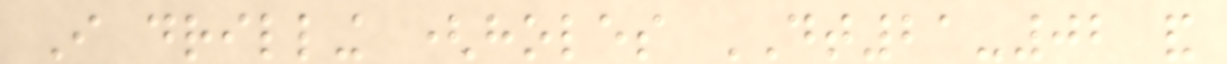I drilling (holes DT21-02 and
